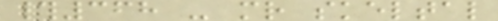#368 - mr skeltal
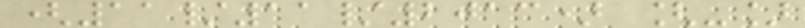(11/11/2013) [-]
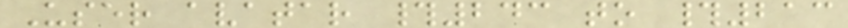User avatar #243 to #213
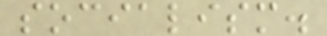socialism.
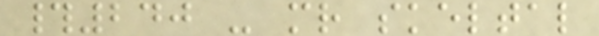#240 - mr skeltal
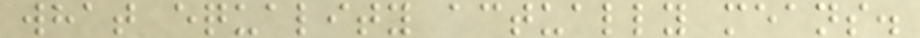what equality actually means.
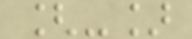[-]
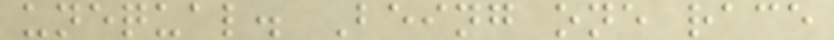unequal. Being one race
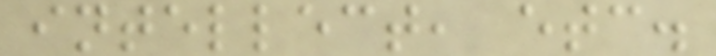intellect, etc.
